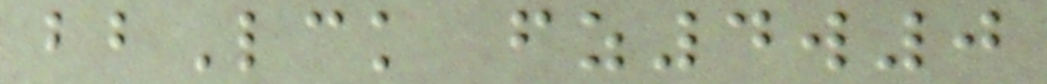bbLck fz4w0
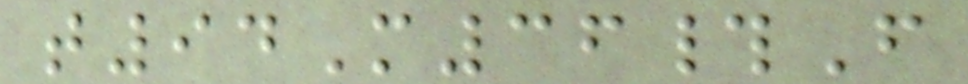t94M36#F
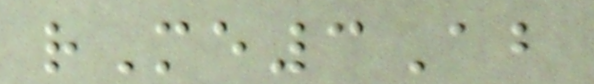rMe3Ab
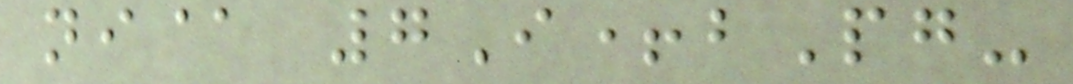ni@ 7I+bPg-
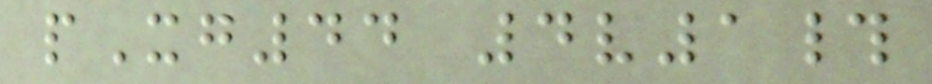pXg44 4v1#
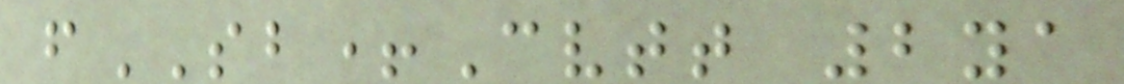fSB+Cvtt 2ya
